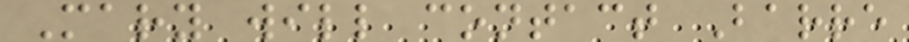Mary will contact Barre
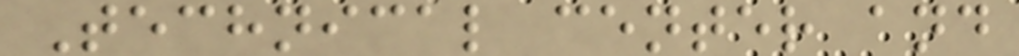Technical center and
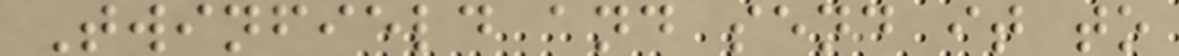Twinfield and send it to
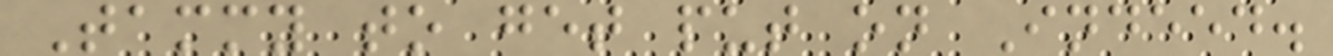Tammy to get put on Indeed.
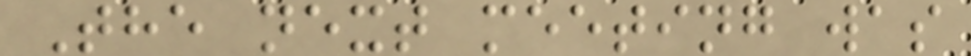The next meeting was
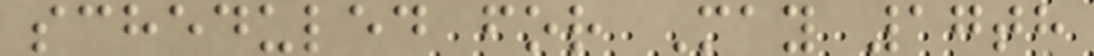scheduled for May 17th
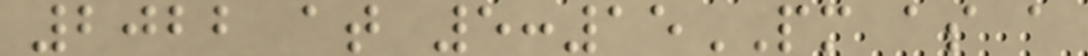2022 at 5:15PM as a
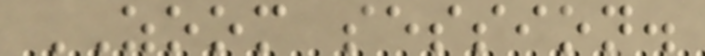ZOOM session.
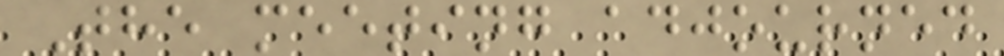The meeting adjourned
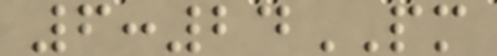6:24PM
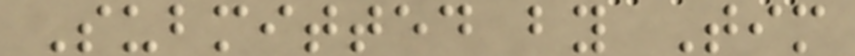Submitted by Tim
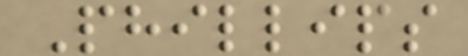Phillips
